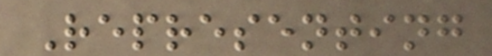Representing
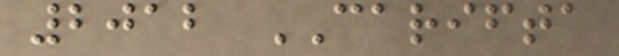2012 CARIFTA
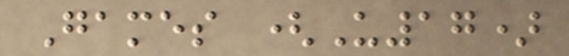Games (U17)
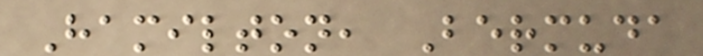Hamilton, Bermuda
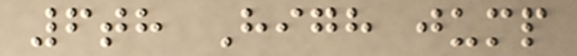6th High jump
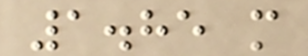1.85 m
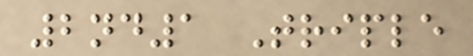2nd1 Triple
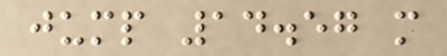jump 14.57 m
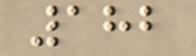182
